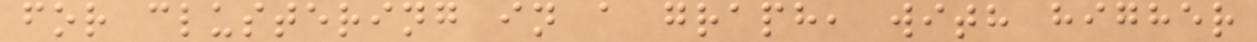for clustering in a graph, with higher
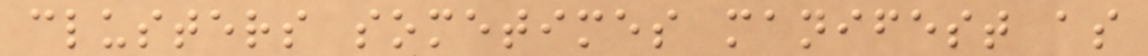clusters sometimes manifest as
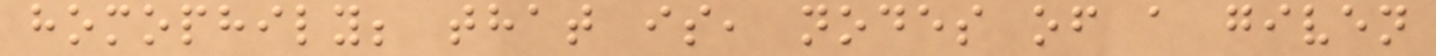homophily; that is, nodes of a given
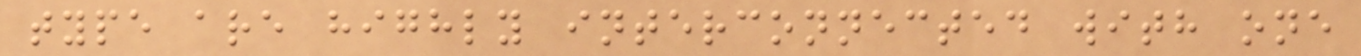type are highly interconnected with one
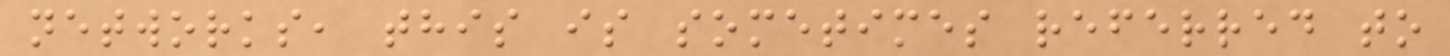networks, this is sometimes referred to
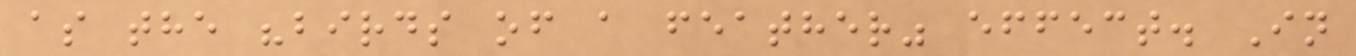as the "birds of a feather" effect. In
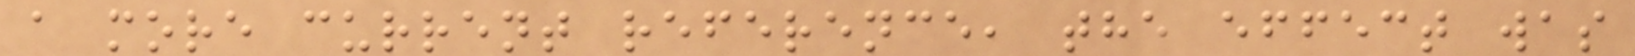a more current reference, the effect was
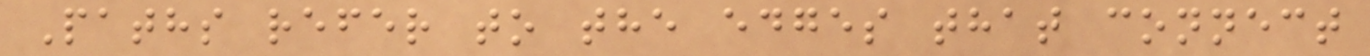Paths refer to the edges that connect
